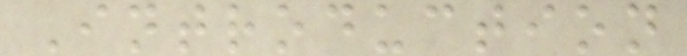Introduction
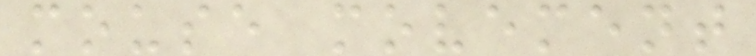mouse movement
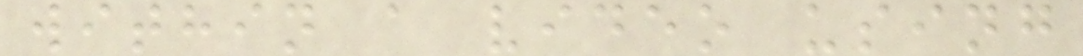within a video using
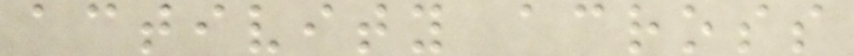activity across
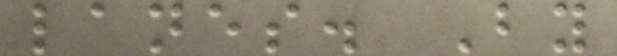lanes. By
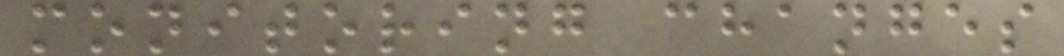monitoring changes
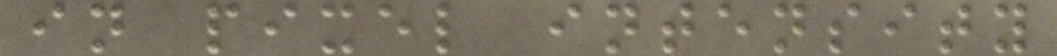in pixel intensity
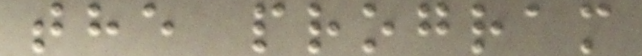the program
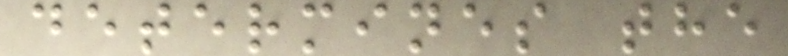determines the
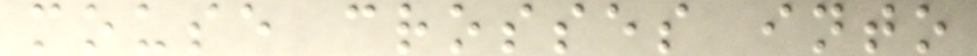mouse crosses into
